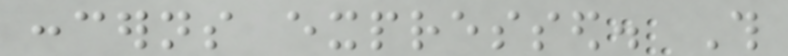concerns expressed. This
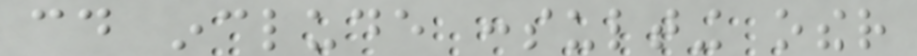could include consulting other
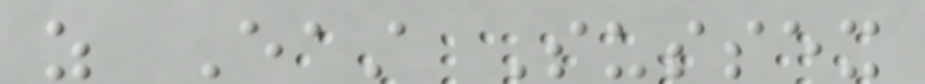as East Sussex
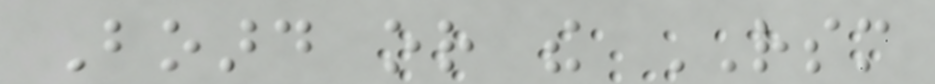Board or the RSM
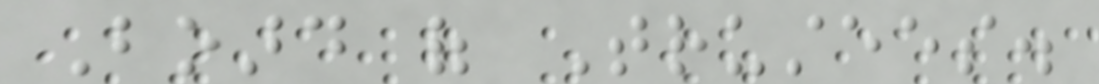Board of Trustees.
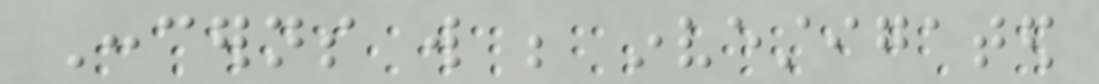Concerns will be investigated
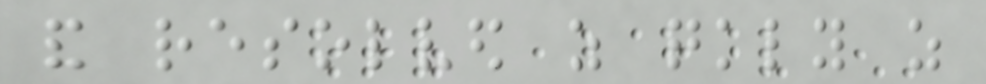and resolved as quickly as
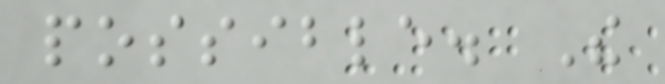possible. The
